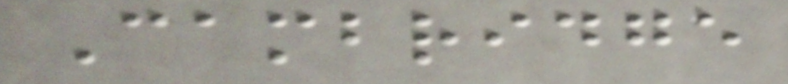Cambridge
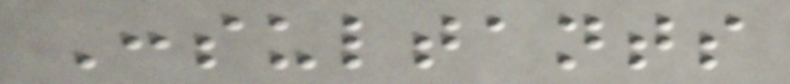Consultants
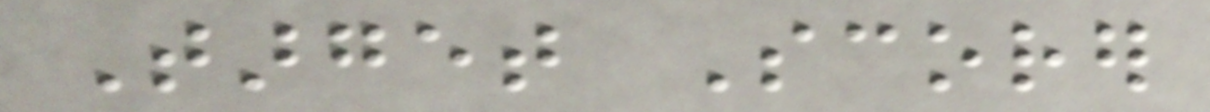Target Scorer
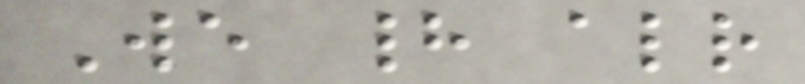We had already
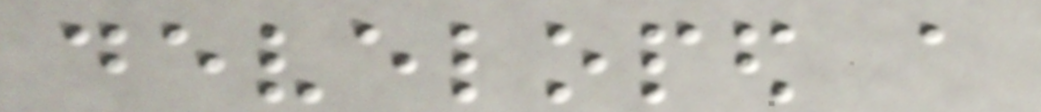developed a
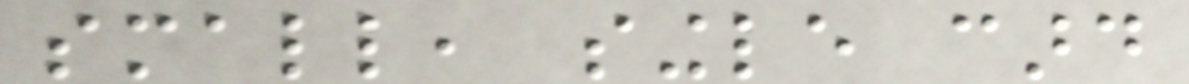small, single card
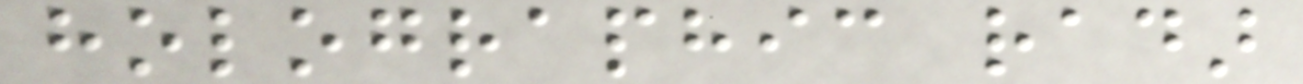holographic radar
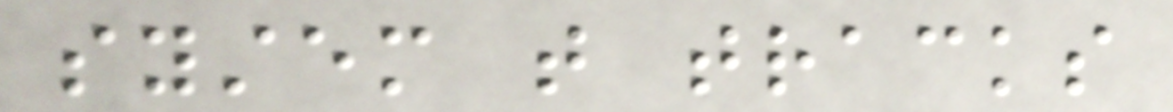system that tracks
